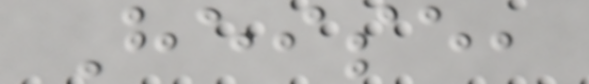Heise,
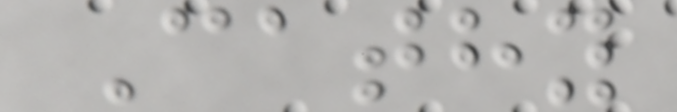Cathy
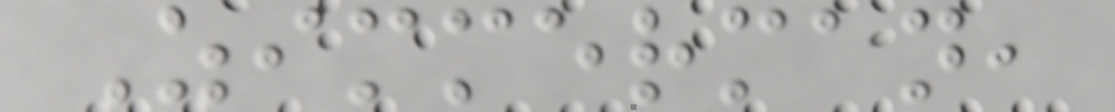Zimmerman,
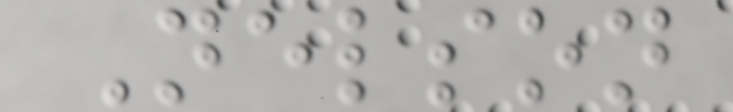Nelson
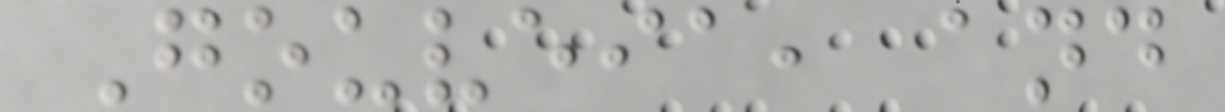Gouveia, and
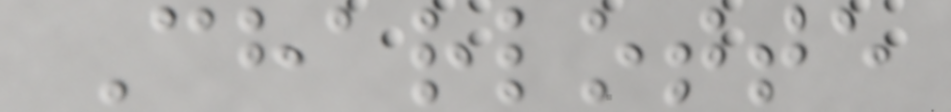Charlotte
